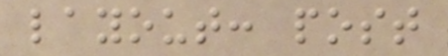layout: post
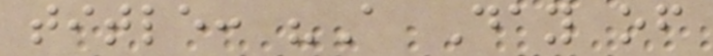title: "A Day of
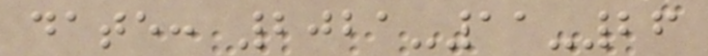date: 2021-11-26
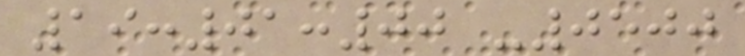19:01:00 -0500
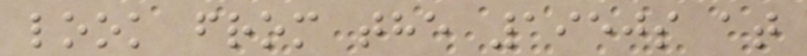look from the 1950s at
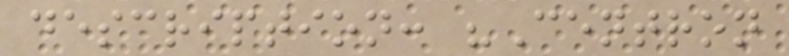description: "Centron
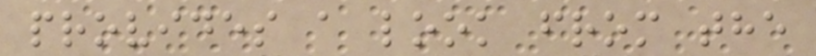provides a look from the
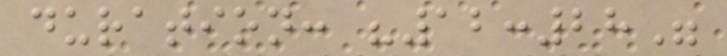duration: "12:28"
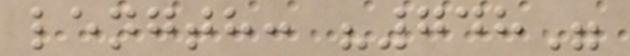length: "748"
